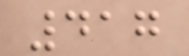417
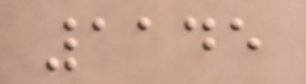1145
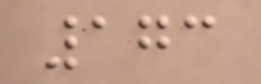173
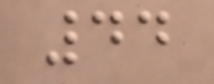44
